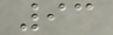93
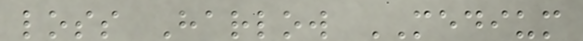loss Harlow MEDIUM
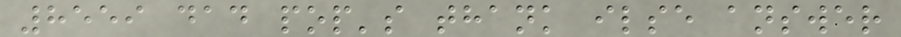8559 dad pop's thank ilse answer
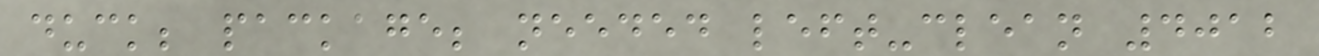duck; package; needed left-clean 4012
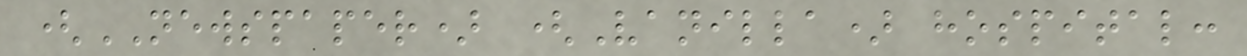(NEWSPAPER) (Vanilla) hospital:
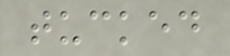tucked
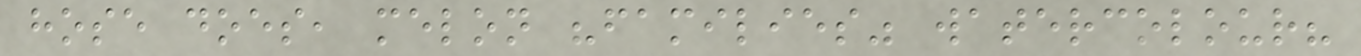hose does, melon "families" watercolour?
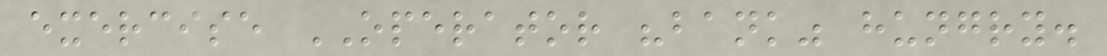exercise OPERATOR "bank" hungry.
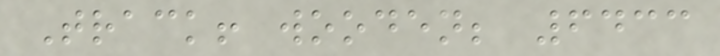Track! wooden; 6433
